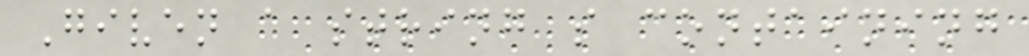Given a string s containing
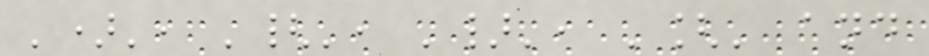')', '{', '}', '[' and
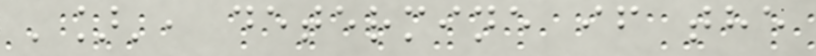']', determine if the
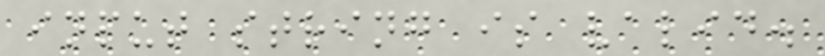input string is valid.
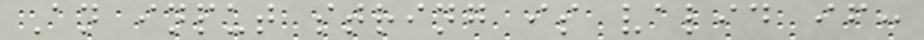An input string is valid if:
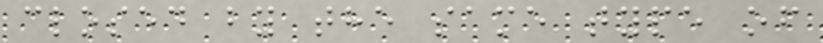closed by the same type of
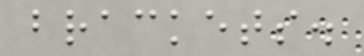brackets.
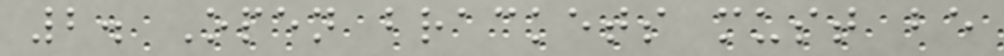2. Open brackets must be
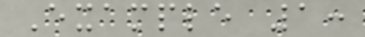Example 1:
